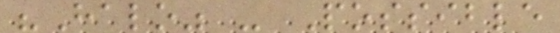"Halo" - Possible
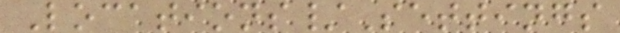Locations/Settings
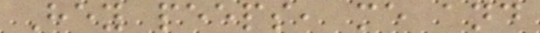Hey peeps, me and
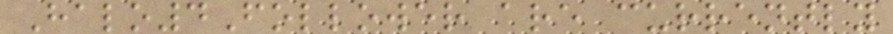Halo4Follower are currently
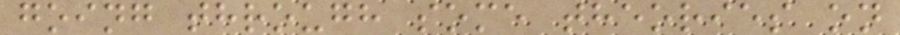going through some theories on
